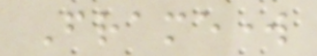Framework
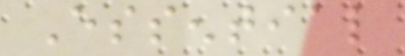Essential
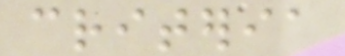criteria
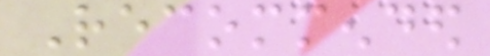Recommended
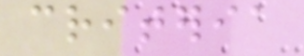criteria
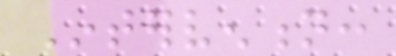Intervention:
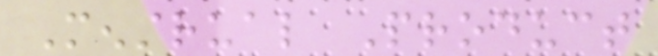Menstrual Product
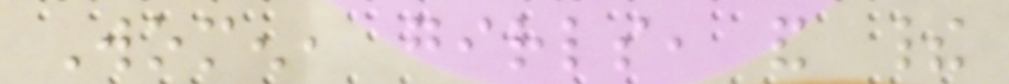Women, girls, and their
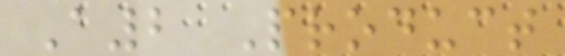A2 Product
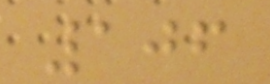106
